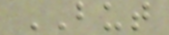BUT
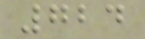724
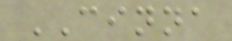CINNA
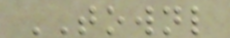TOWNL
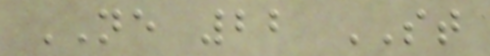NE 22 ST
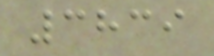3839
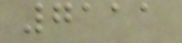7111
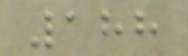188
